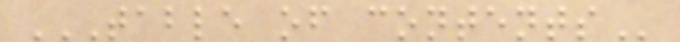TABLE OF CONTENTS
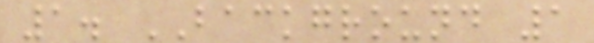1. BACKGROUND 1
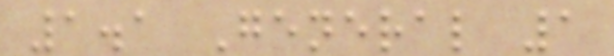1.1 General 1
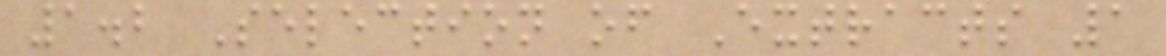1.2 Selection of Extracts 1
